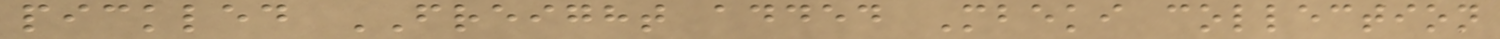pickled FREIGHT added Mbeki collection
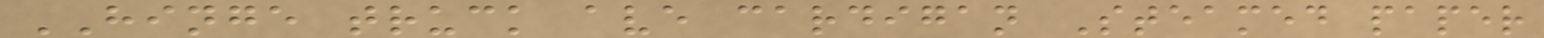HINGE truck ave cardigan Steamed paper
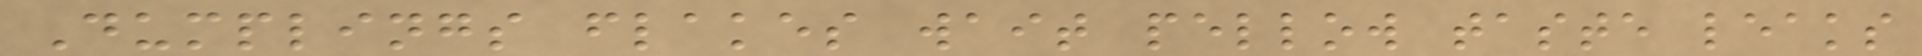Dumplings flakes wait pellow taste leaks
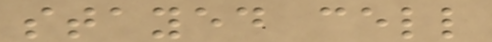stayed cell
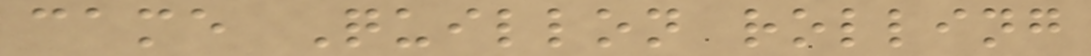came Quillon rolling
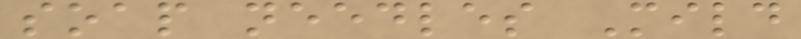soap needles Mild
